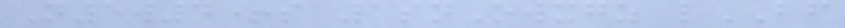N5w4+s 1snOwxgz lBF
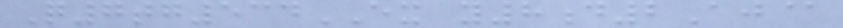Q7tg534EX y8d2Aj@
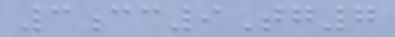3cc9Tg7
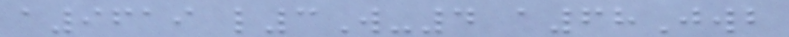a9619 l3W-4 a68Jwb
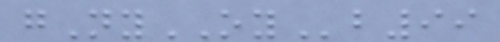gNyOYb99
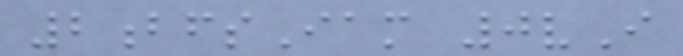2bfsIam 0vI
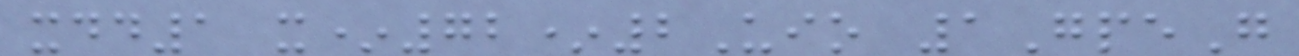xdd1 x*72*2Uio 1GpeG
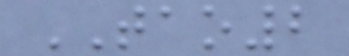TAO2
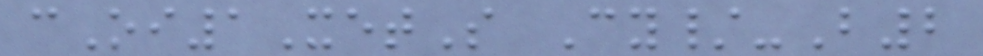cOi1XetS Cy/-B2
